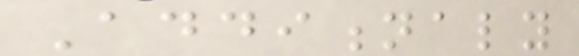Additionaly
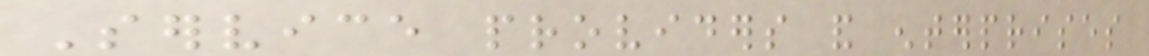Service providers and enterprises
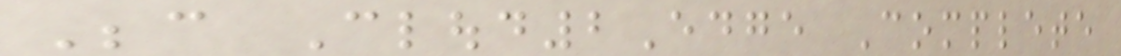Because Cloud2Edge Complete
